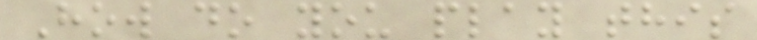How do you play this
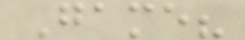Game?
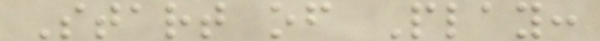Start of Play:
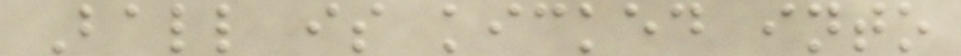Ball is kicked into
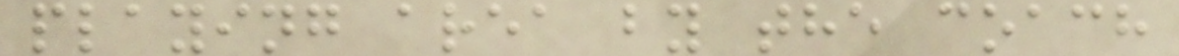playing area by the coach
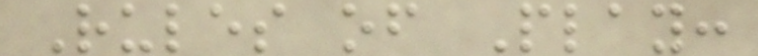Rules of Play:
